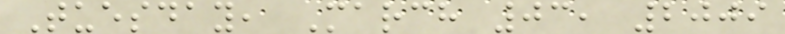Tuesday, March 03, 2009
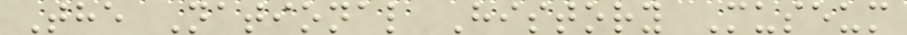The National History Museum
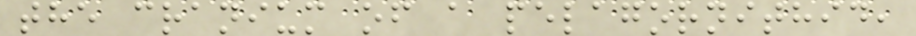the cranium of a pelagornithid,
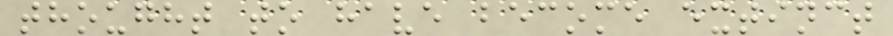thought to have become extinct
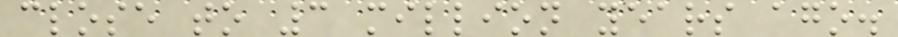close to 3 million years ago.
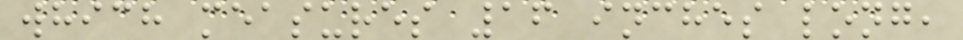which measures 16 inches long,
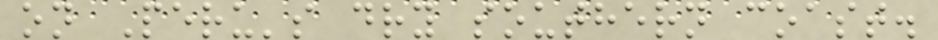on Peru's dry southern coast.
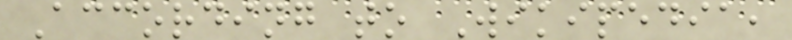According to Wikipedia,
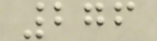276
